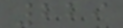229
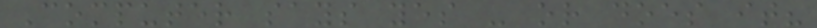Computer says yes - or does it?
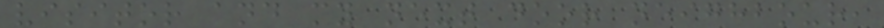visitor and my next door neighbour,
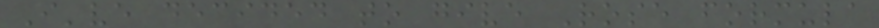I've decided to give Rose formula
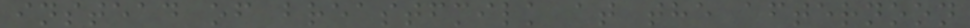instead of breastfmilk at the afternoon
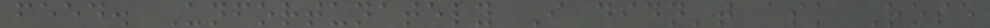feed. Unfortunately I didn't ask Rose
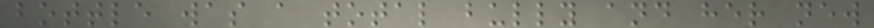bottle was a total bully and her new
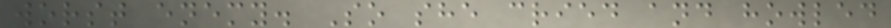worst enemy. So she cried and howled
